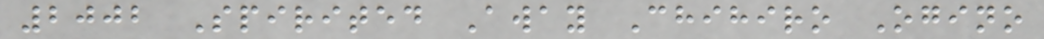2002 Spirited Away Chihiro Ogino
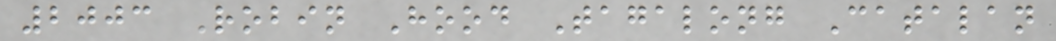2003 Robin Hood Tagalong Catalan
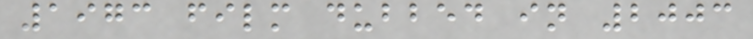1973 film dubbed in 2003
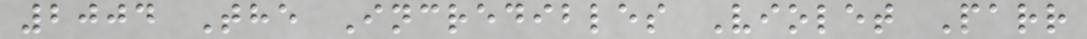2004 The Incredibles Violet Parr
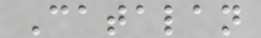Catalan
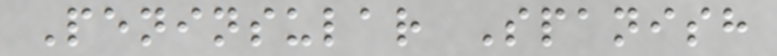Peninsular Spanish
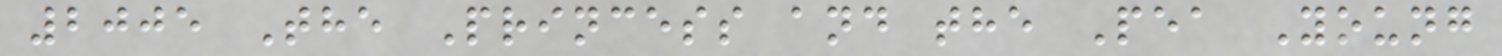2005 The Princess and the Pea Young
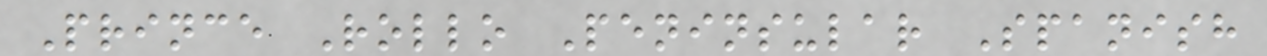Prince Rollo Peninsular Spanish
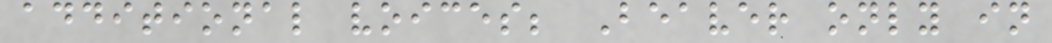additional voices; Beaver only in
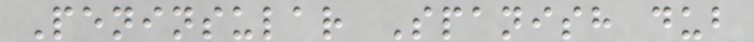Peninsular Spanish dub
